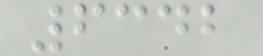6342
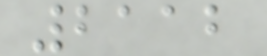2112
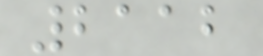2112
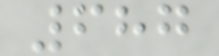687
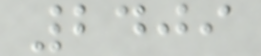2409
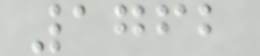1762
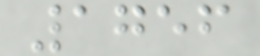1756
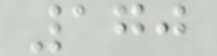170
